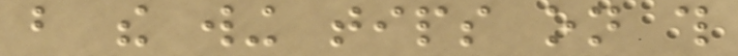but the wing tips on this
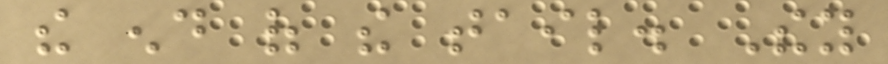the end of the tail. They
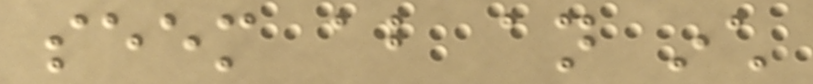seem about an inch
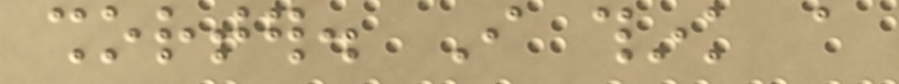shorter. I think a
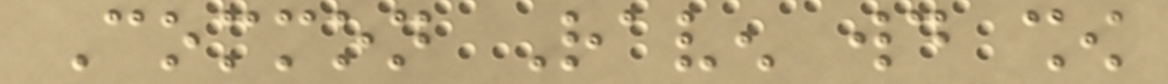Common Raven would show
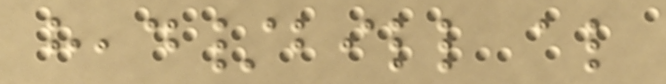head/bill also
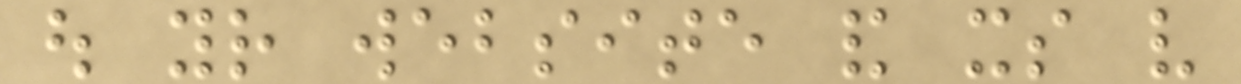out your website and its very
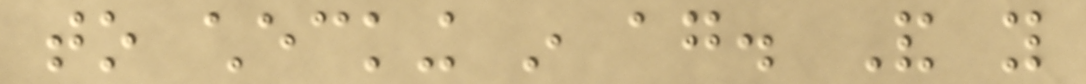to checking in again. And you
